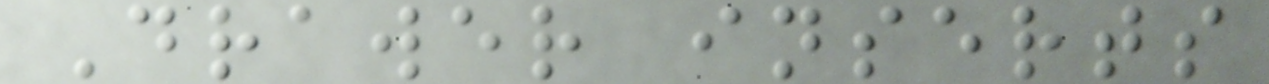Drawer inserts
